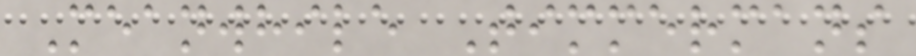Meanwhile Timmermans
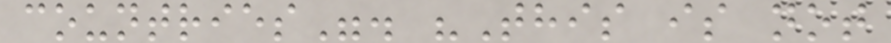countries". "This is not
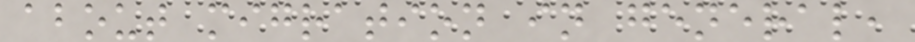about migration in general,
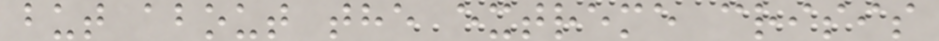but about the extreme crisis
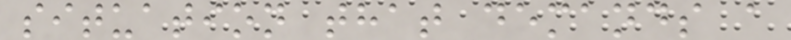situation that demands a
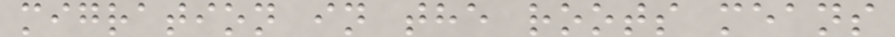migration in the roots means
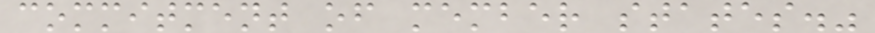commitment of member states."
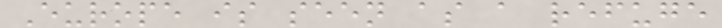Europe is seen as a refuge
